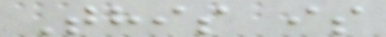This is
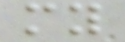my
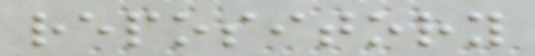repository
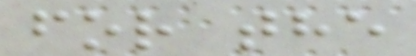for the
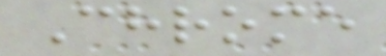Chrome
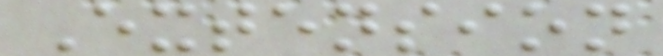Extension
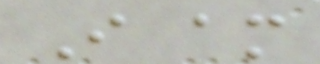I am
